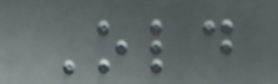Old
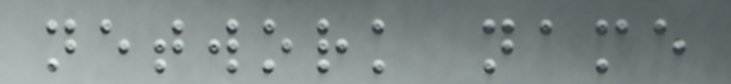network name
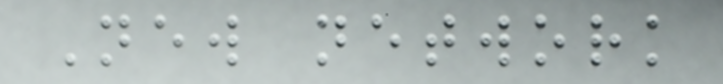New network
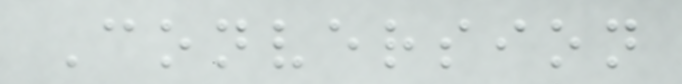Conversion
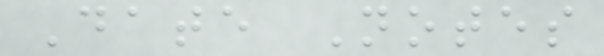Date Notes
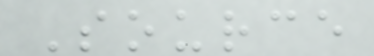Source
